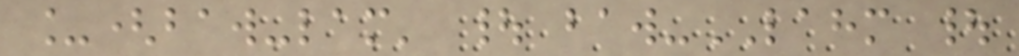_(baw-lam' | baw-LAHM |
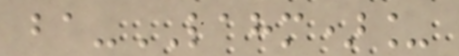ba-LAHM)_
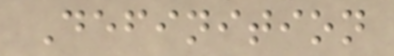Definition
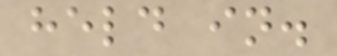held in.
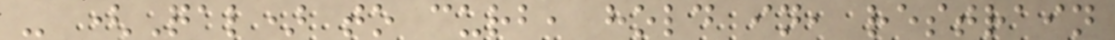- (Qal) to curb, hold in, restrain
